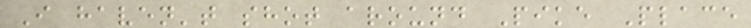I haven't shot around Pike Place
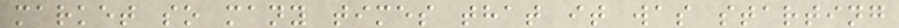market so many times that it was starting
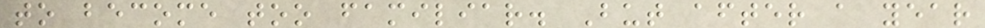to become too familiar. But after a year
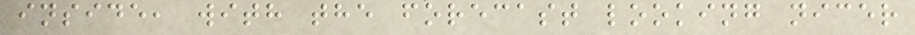inside, with the forecast looking nicer
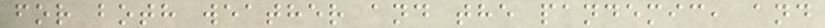for both weather and the pandemic, and
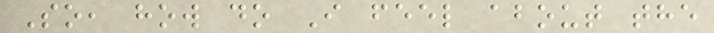So, how do I feel about the
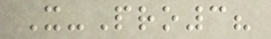X-Pro3?
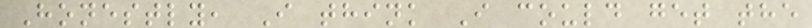Honestly, I think I could get the
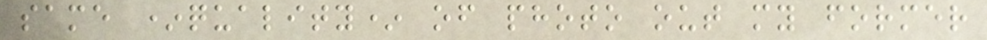same *quality* of photo out my former
